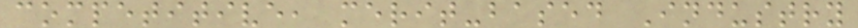competitive, merit-based Industry
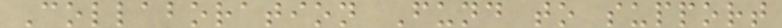Collaboration Fund to support
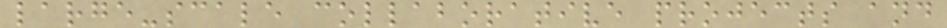large-scale collaborative projects and
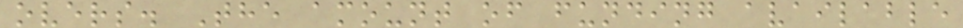overs. The amount of funding available
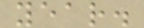year.
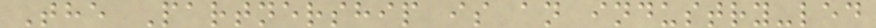The Partnership is an industry-led
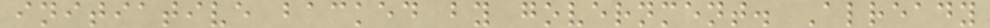initiative backed by government. Already
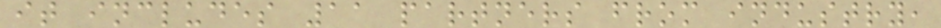it includes 11 partners from industry,
